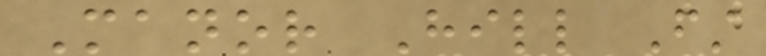Manor Hill First
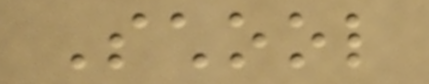School
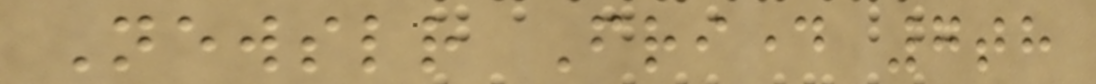Newsletter Friday 7th
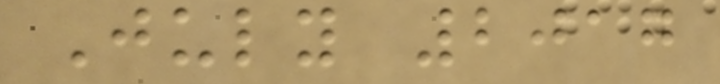July 2017
